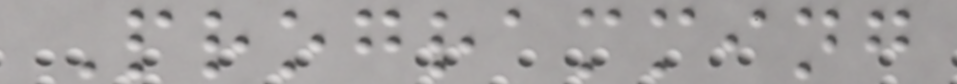Programming
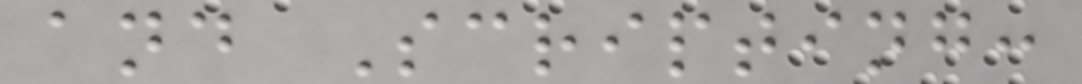and Scripting:
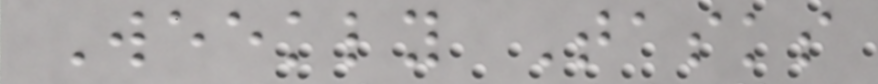Weekly Tasks
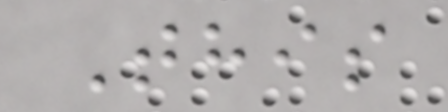This
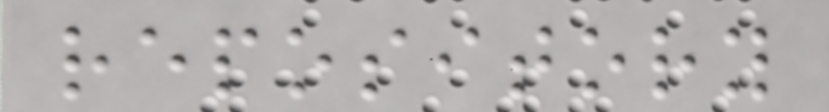repository
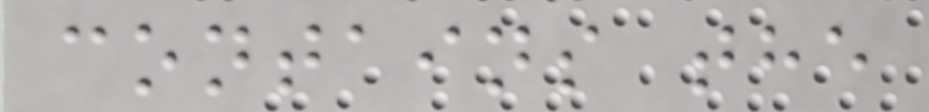contains the
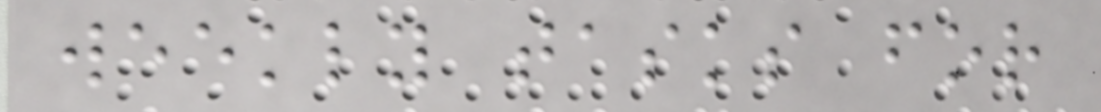weekly tasks for
